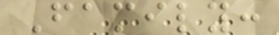Family:
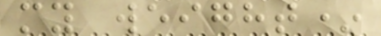my weight*
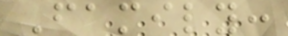Family:
